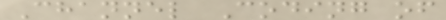Channel Coding of
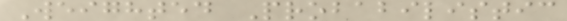Weighted Probabilistic
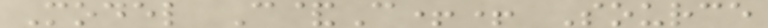Model C&C++ Source
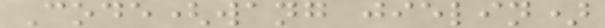Code(wang jielin)
